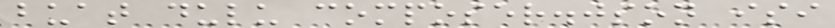buat dulu composer.json isi
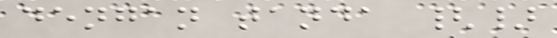dengan tanda {}
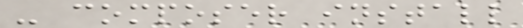- composer install
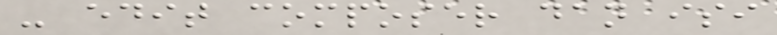- edit composer dan isi
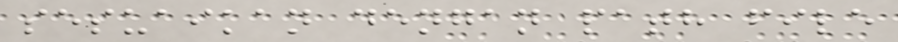sesuaikan dengan path file
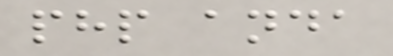php anda
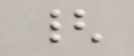{
